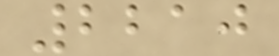2210
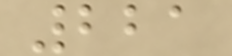221
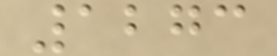1273
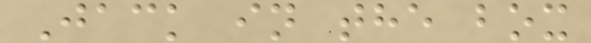Jack in the box
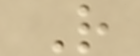R
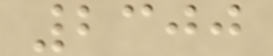2300
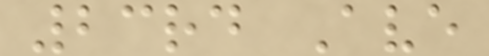23rd Ave
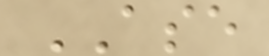ASE
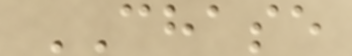CHASE
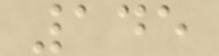145
